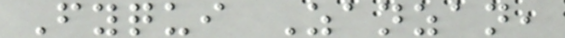Fyqui Zanzan,
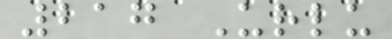217 Urlu
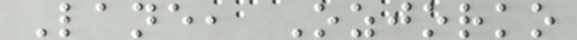Lane, Ozjorko
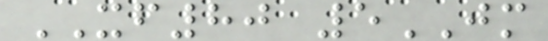XF80 5JM
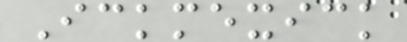Ickmexick
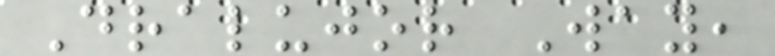Dralujor Way,
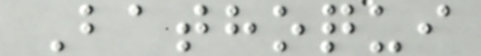Bathoqui
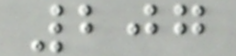207
